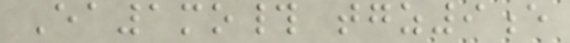Ea1mo# tgz9e
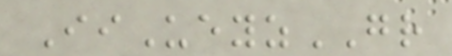IiUeyzGR
